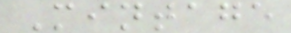Mintage
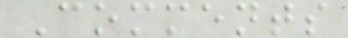Comments
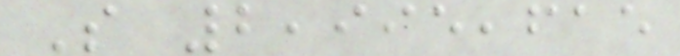S 2,995,615
